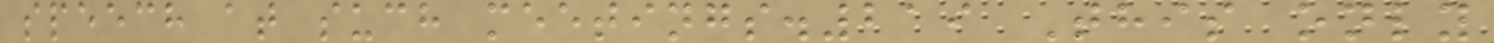speech at such meetings.219 This only
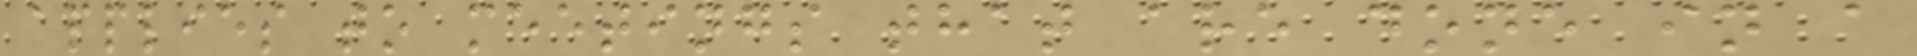applies to meetings that are done in a
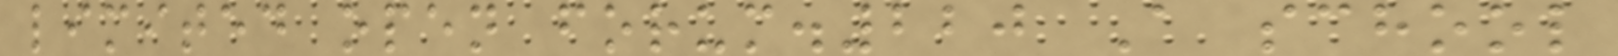limited open forum.220 A school
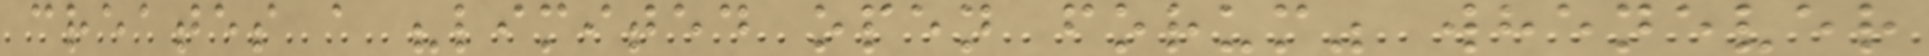creates a "limited open forum" whenever
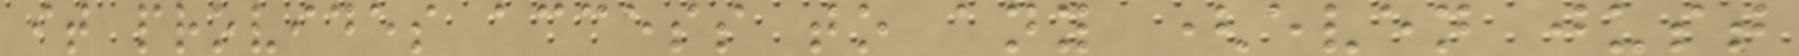it provides access to any (even just
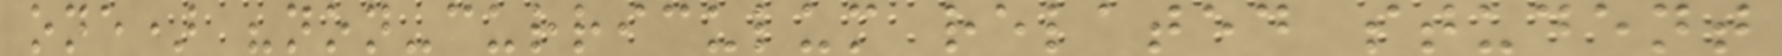one) "non-curriculum related student
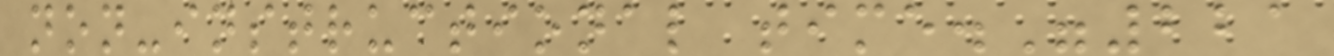non-instructional time."221
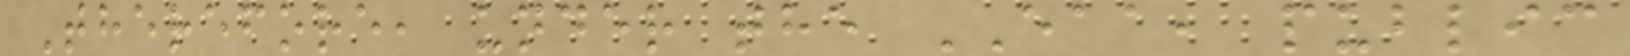Therefore, under the EAA, public
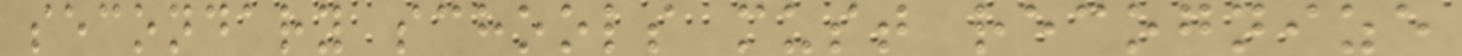secondary schools must recognize
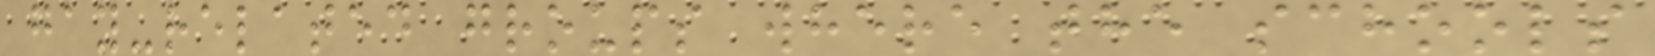gay-related groups where the schools
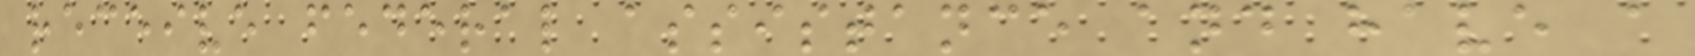receive federal assistance and have a
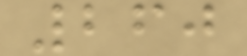260
